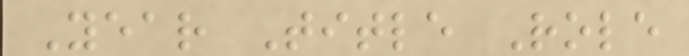Year Title Role
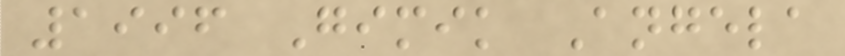1996 Gimik Angela
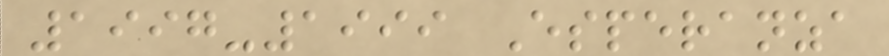1997-1999 Esperanza
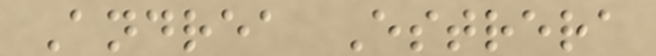Andrea Estrera
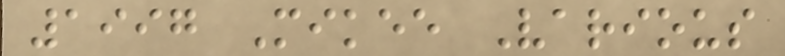1997 Mikee Various
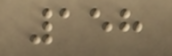158
